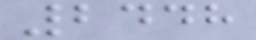2448
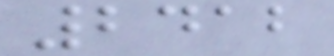2412
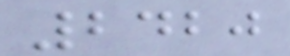2420
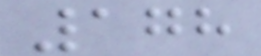178
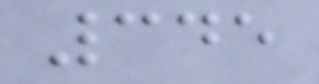345
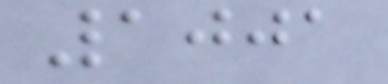1001
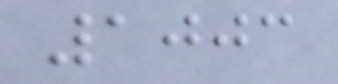1003
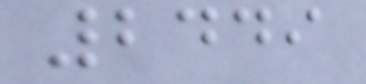2449
